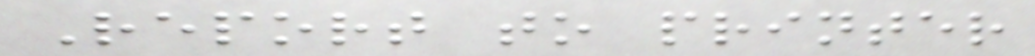Report to printer
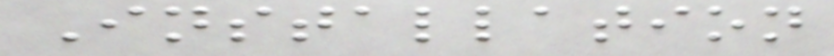Installation
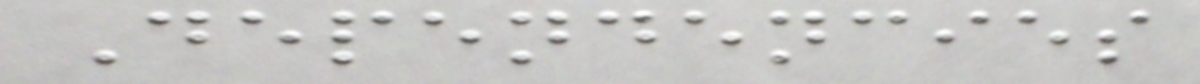Dependencies
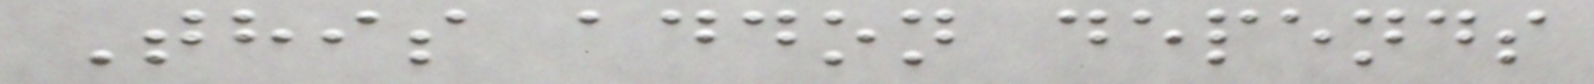This addon depends
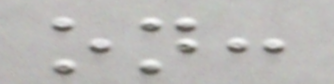on:
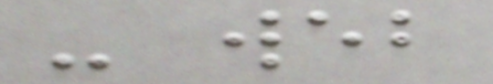- web
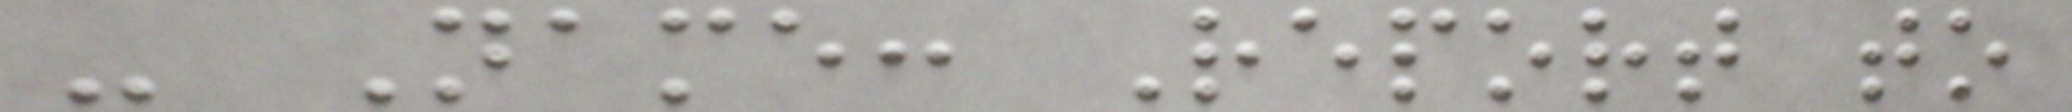- Name: Report to
